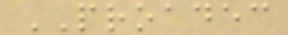PROADEC
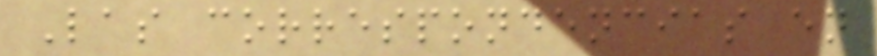Las correspondencias en
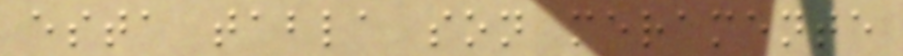esta tabla son meramente
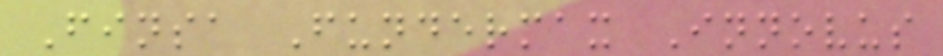Finsa Fundermax Innovus
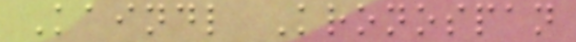Kaindl Kronospan
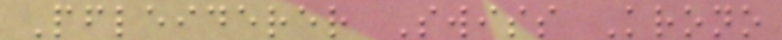Pfleiderer Swiss Krono
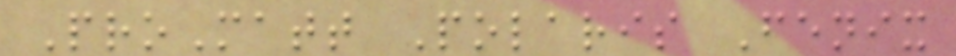ProMatt Polaris Fenix
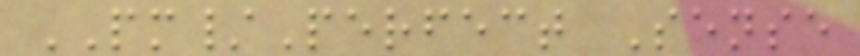PM/Perfect Sense
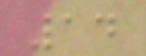14
